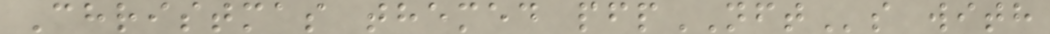Christmas themed pfpNFTs with
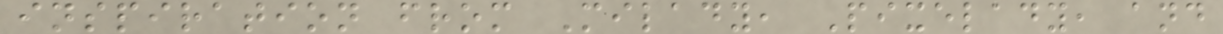inspiration from Milady, Pixelady, and
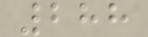288
